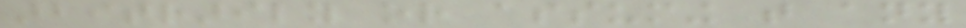arbitrarily or assuming that any
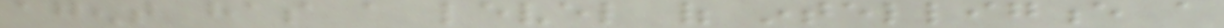agent has a level of intelligence a
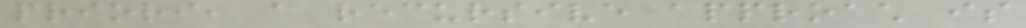priori, a recursive approach is
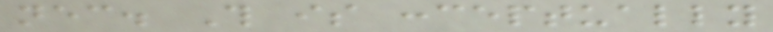necessary. This is conceptually
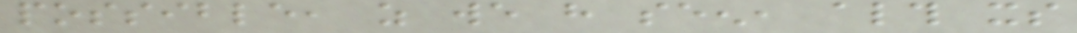possible, as we have seen, although its
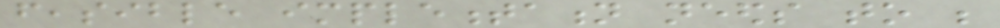feasible implementation needs to be
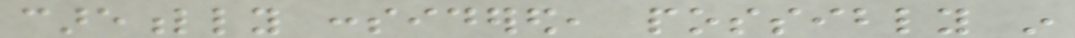carefully considered, possibly in
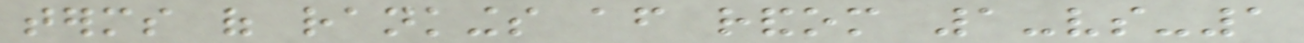terms of rankings after random 1-vs-1
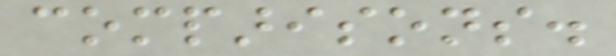comparisons.
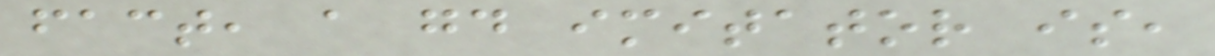fact, a good imitator is,
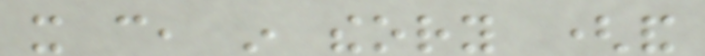it can, in theory (and
